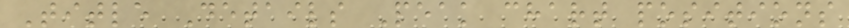Title Details Peak chart positions
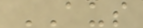AUS
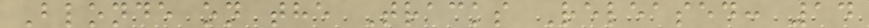Blonde on the Tracks Released: 14
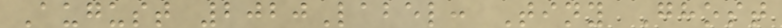August 2020Label: Tiny Ghost
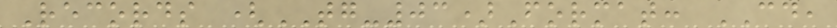Records (TG-03)Format: CD,
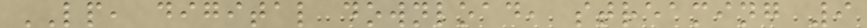LP, digital download, streaming 9
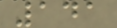141
